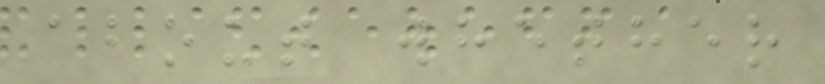about whether
